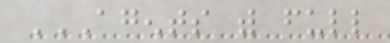AGENTS WITH FULL
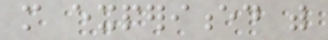more experienced with
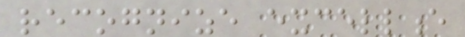recognize excellence
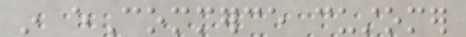in eCommerce customer
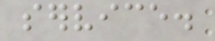service.
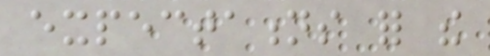expectations for the
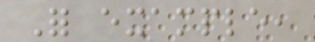For example,
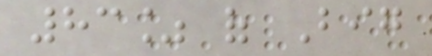83% of Big
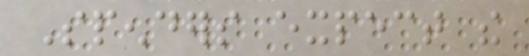Spenders expect the
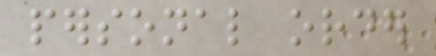personal order
